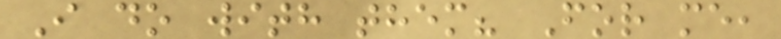I do with them? For me,
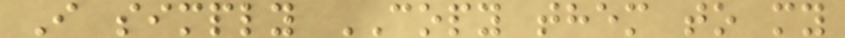I simply COPY them to my
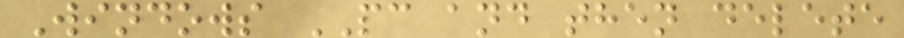Windows PC and then delete
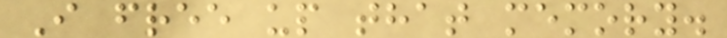I free up that memory.
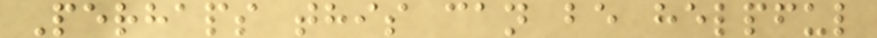Perhaps this can be helpful
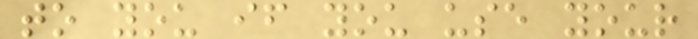to you if you use your
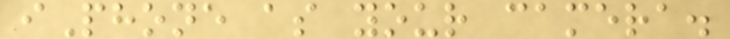iPhone as your camera.
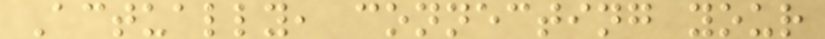Actually, connecting your
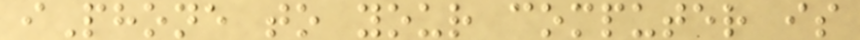iPhone to your computer is
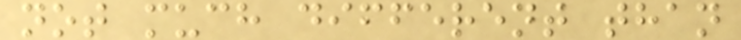not much different than
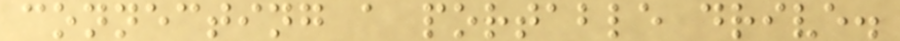connecting a portable drive.
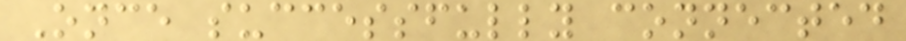Once successfully connected
